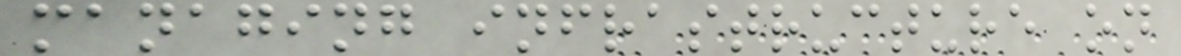managing infrastructure on
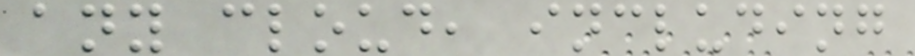any cloud, including
